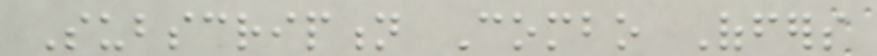Subscription Combo Offers
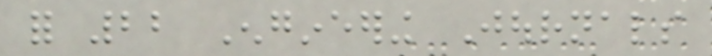for 22 Engineering Journals
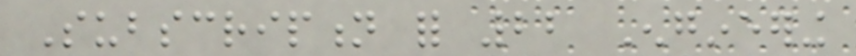Subscription for 22 Engineering
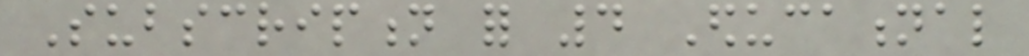Subscription for 4 Educational
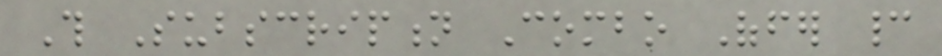This Subscription Combo Offer cannot
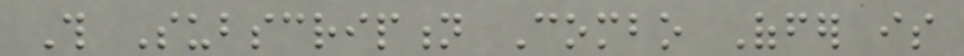This Subscription Combo Offer is
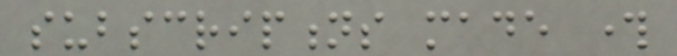subscriptions made through
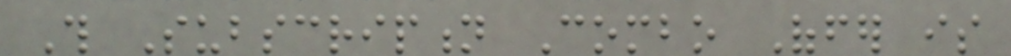This Subscription Combo Offer is
